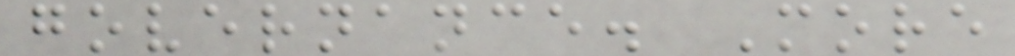governance. More
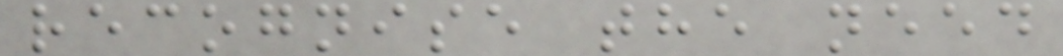recognise the need
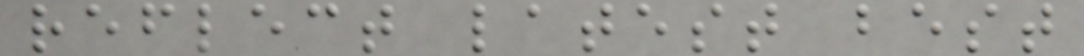reflect latest best
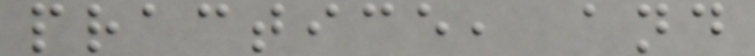practice, and
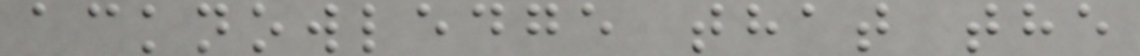acknowledge that the
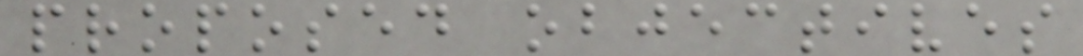proposed objectives
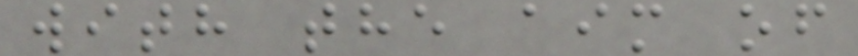with the aim of
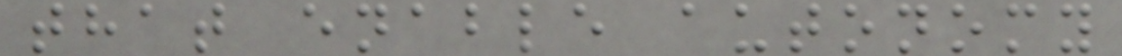that enable autonomy
